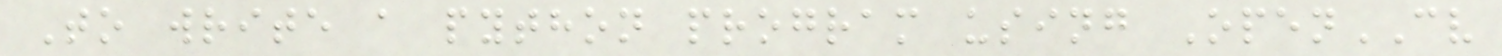To write a python program using OpenCV
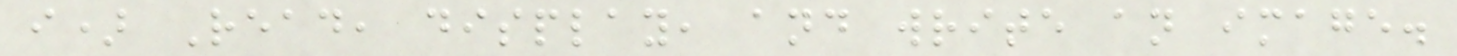i) Read, display, and write an image.
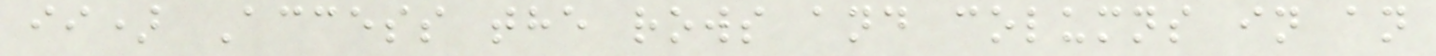ii) Access the rows and columns in an
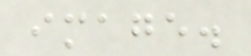image.
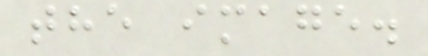the image.
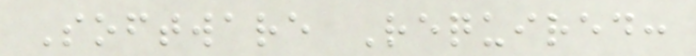Software Required:
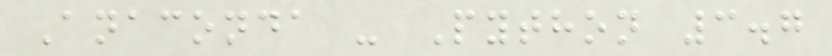Anaconda - Python 3.7
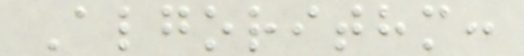Algorithm:
